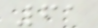61
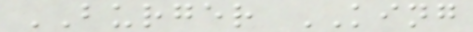BURGER KING
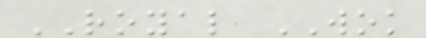ROYAL WOK
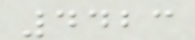4423
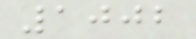1002
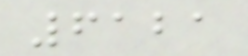6121
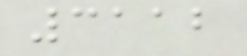3112
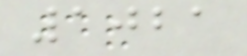1021
